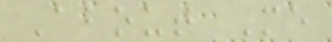About Me
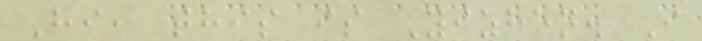Hi, this is Yizhen. I
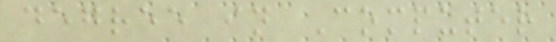degree in Computer
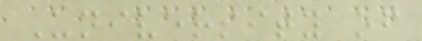University of
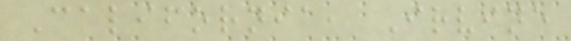California, Irvine
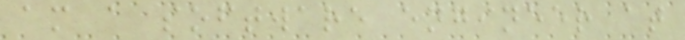am a software engineer at
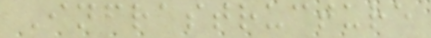Infrastructure
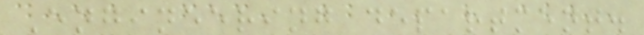Engineering department.
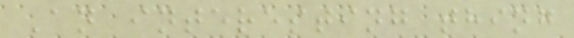An interesting thing
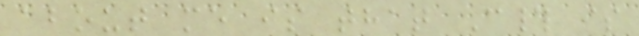about me is that C# is
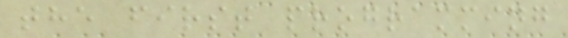the first programming
